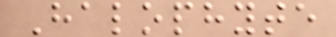Halophyte
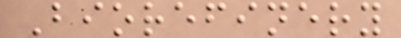Biorefinery
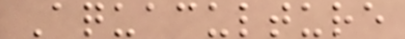Aquaculture
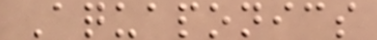Aquaponics
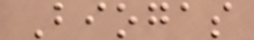Biogas
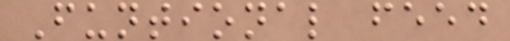Funtional feed
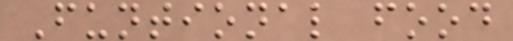Funtional food
